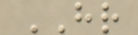HR
